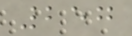257
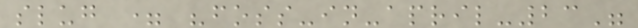slug = "foss-in-april-23"
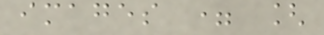images = [
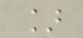]
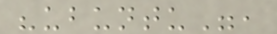"ubuntu",
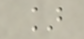]
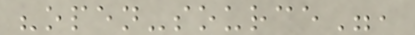"open-source",
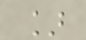]
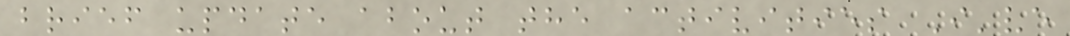brief update about the activities I've
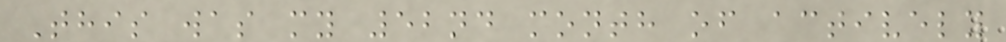This was my 52nd month of actively
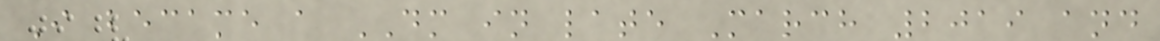I became a DM in late March 2019 and
